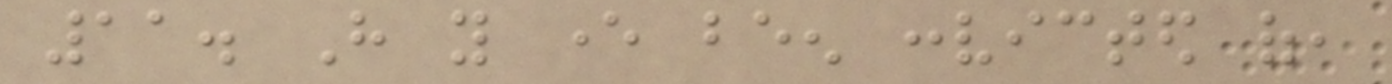11. Have you ever been convicted of,
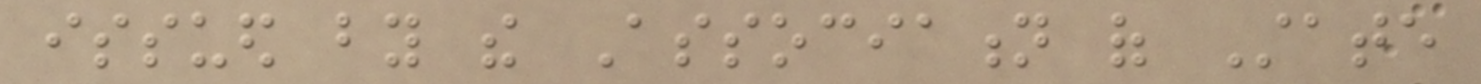issued by the Association of State
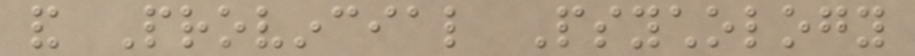and Provincial Psychology
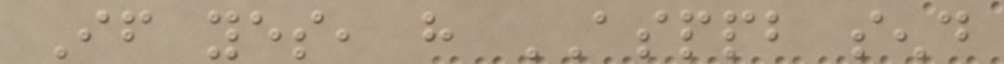If yes, have ASPPB send
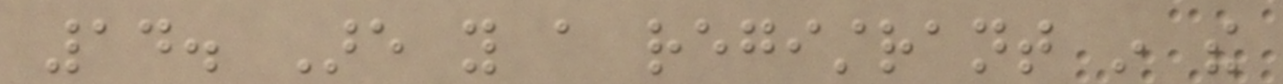14. Are you a registrant in the
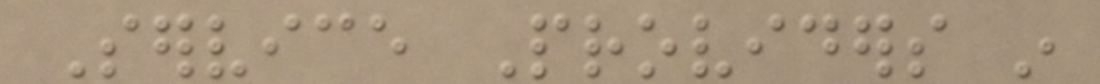Service Providers in
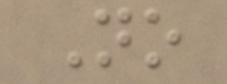No
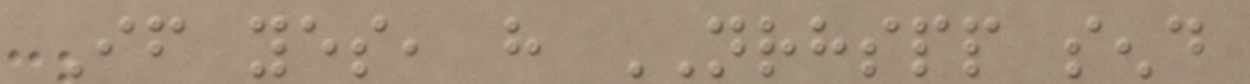If yes, have NRHSPP send
